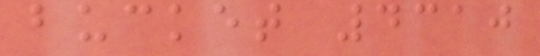bucket 4310
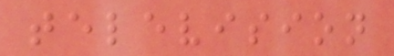television
